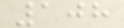108
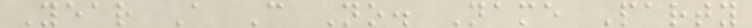Year A C No. Name Party
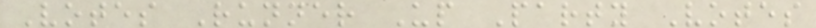Votes Runner Up Party Votes
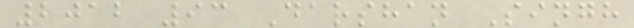2012 93 Darshan Singh
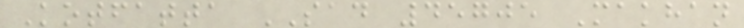Kotfatta SAD 45705 Makhan
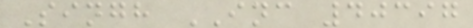Singh INC 40397
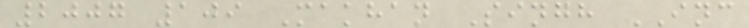2007 109 Makhan Singh INC
